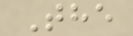The
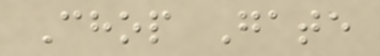Chop Gate
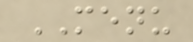MENU
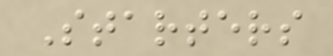Starters
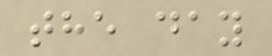the day
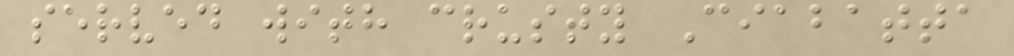served with crusty Ciabatta
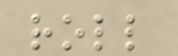roll
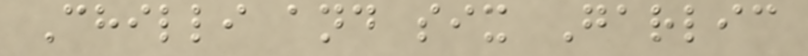Chilli and six Garlic
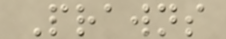Prawns
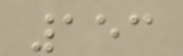153
